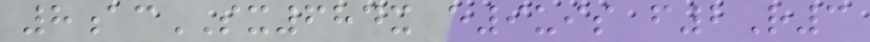8acSX684x e9uis f2R3
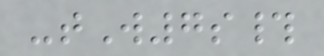-tW7s#
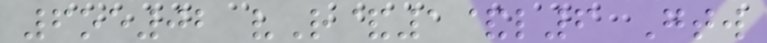6oe02 vR&1&l6 Gtw
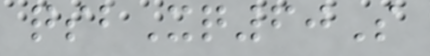qsbXq60S
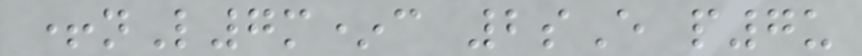+nL7m*c 2sE p7u
